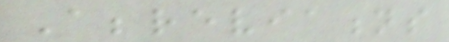Abbreviations
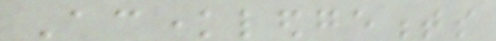Acknowledgements
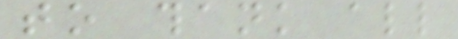to thank all
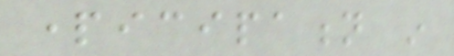participation in
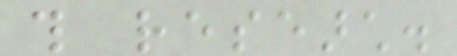this research.
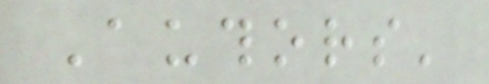Authors'
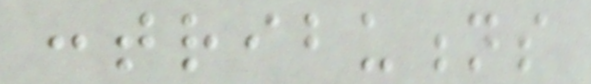contributions
